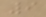9
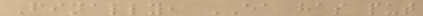Finally, EA has put
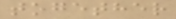together
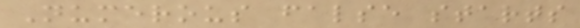Numerous false starts
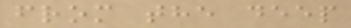from the deep
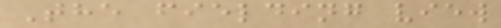The fielding view
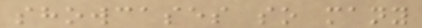showcases so many
